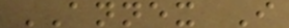ANNEX I
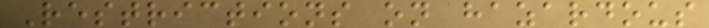Restrictions on hazardous
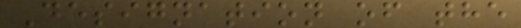Designation of the
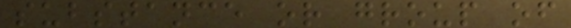substance or group of
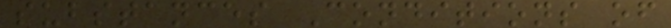substances Conditions of
